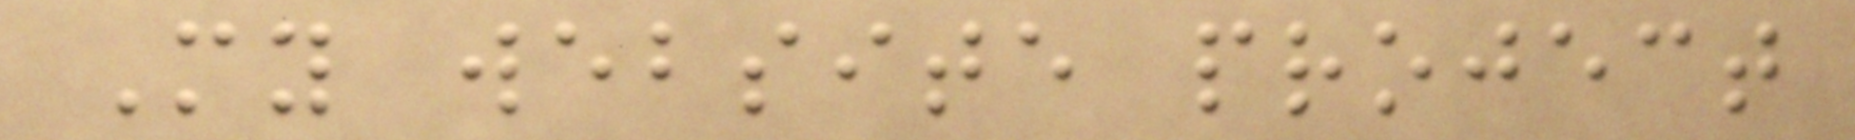My website project
